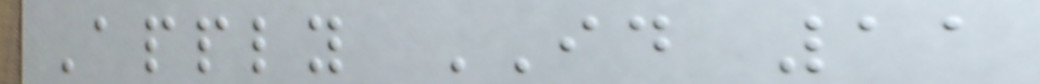Apply ID 11
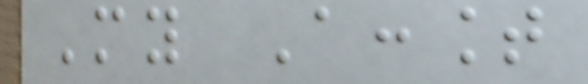My Account
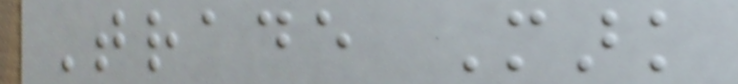Trade Mark
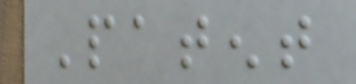Patent
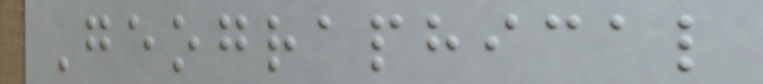Geographical
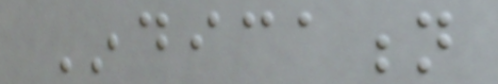Indication
